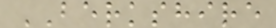BERKSHIRE
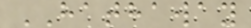HATHAWAY
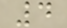4
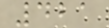421
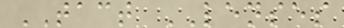TACT LENSES
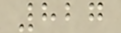827
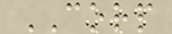CORP
